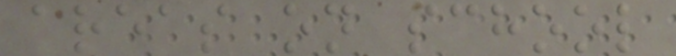areas on school
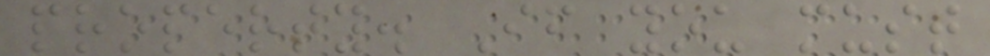property. If you must
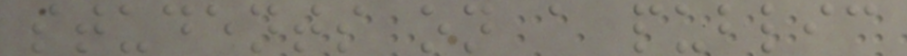students on a public
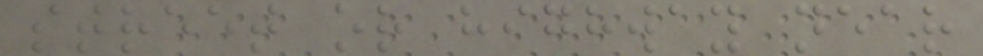street or highway near
